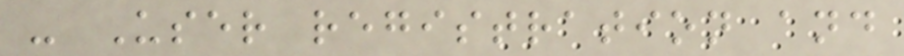- User registration and
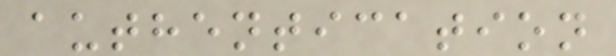authentication
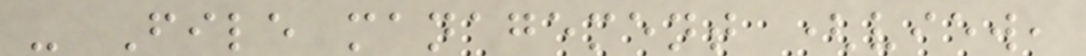- File management (view,
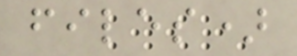files)
